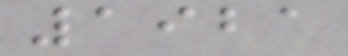1921
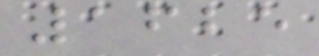1625
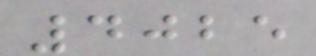4025
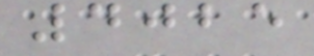4025
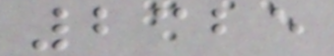2325
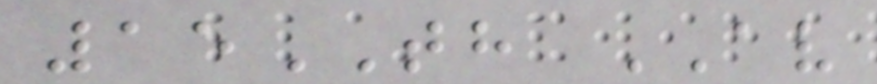15TH AV
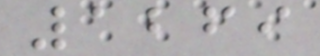1269
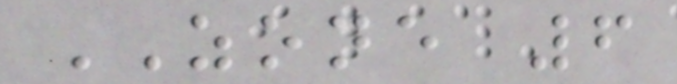ZONE 6
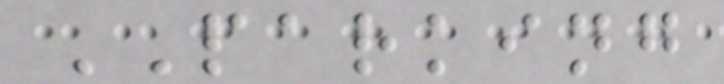PARKING
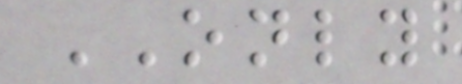ONLY
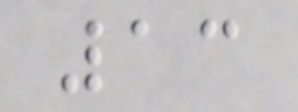13
